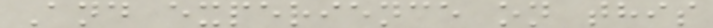And experience on this
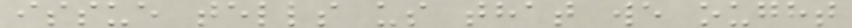issue tells us that we ought
